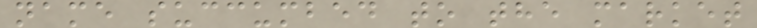name succumbed to the market
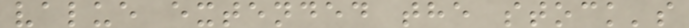value extended the stock's
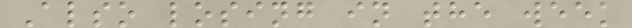Also losing in the week
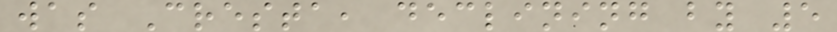was Cresta, declining by 5
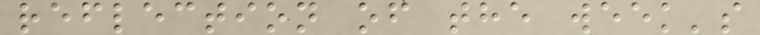reflection of the week's
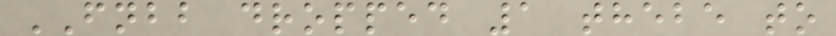FNBB dropped 1 thebe to
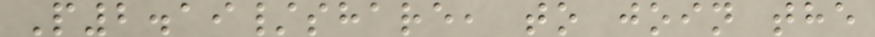P2.19/share, to join the
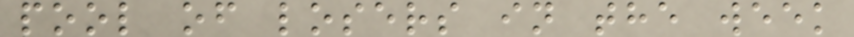pool of losers in the week
